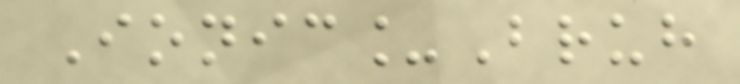Ionic_Bruh
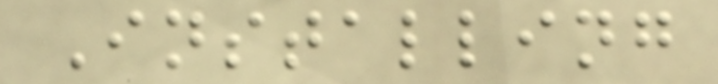Installing
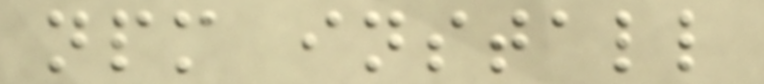npm install
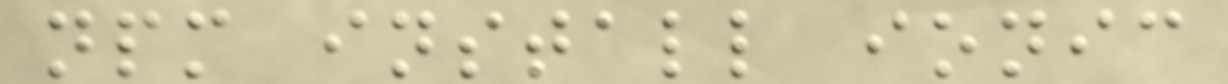npm install ionic
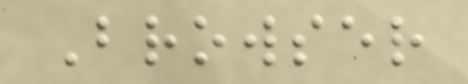Browser
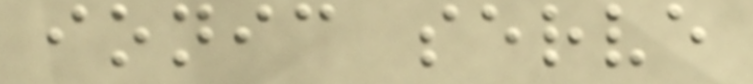ionic serve
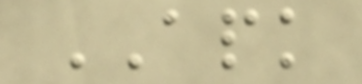APK
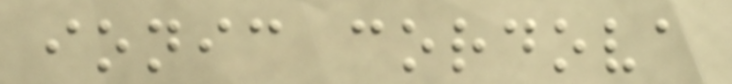ionic cordova
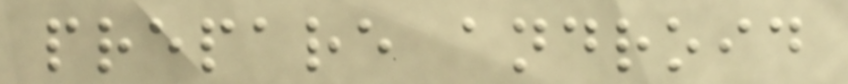prepare android
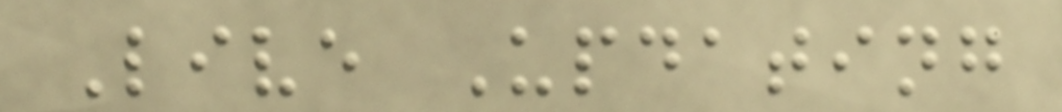Live Updating
